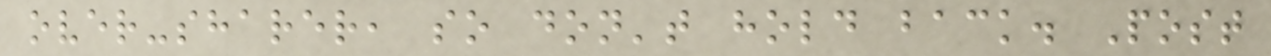over-sharer, so don't hold back. Post
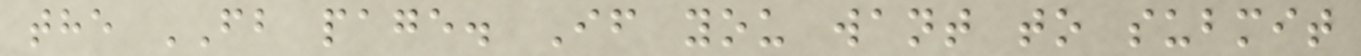the FB page. If you want to submit
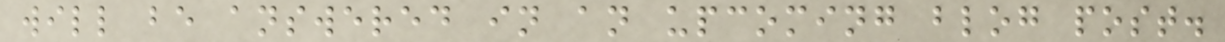will be answered in an upcoming blog post.
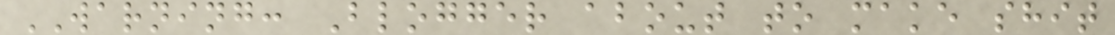WARNING: Blogger about to make shit
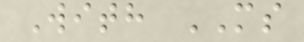With MS
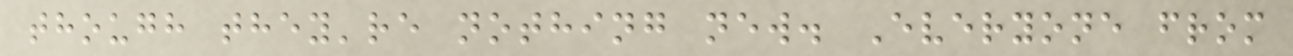though they're nothing new. Everyone from
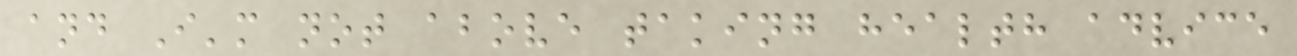and I'm not above taking health advice
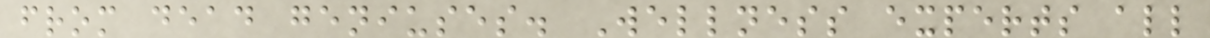from dead geniuses. Wellness experts all
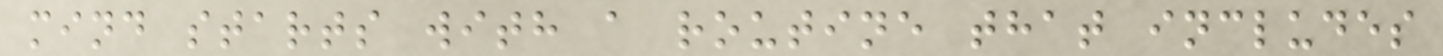mind starts with a routine that includes
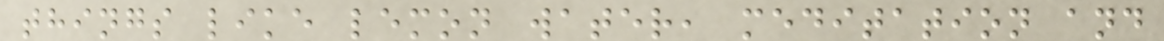things like lemon water, meditation and
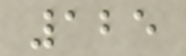125
